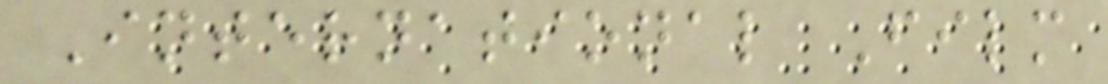International Film
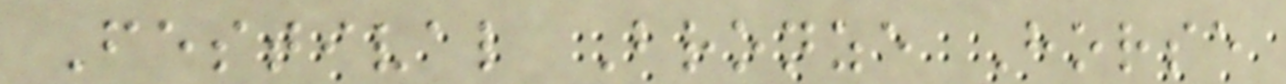Festival Bronze Horse
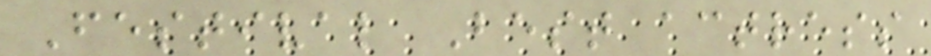Festival Best actress
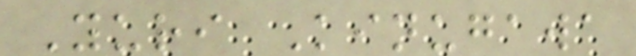Yuri Kinugawa
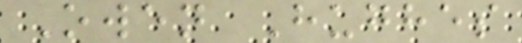Owen Hughes
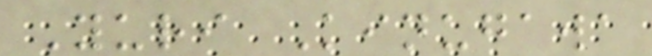Yuri Kinugawa
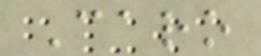Caro
